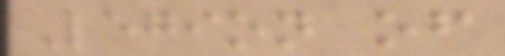Legion of
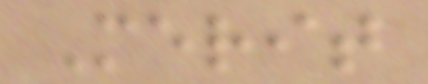Merit
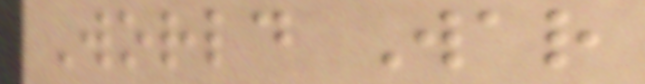World War
